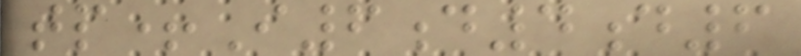tp+I6d4d6
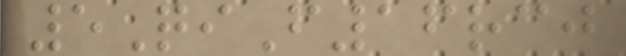5QiF16rcj
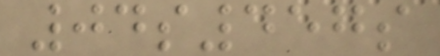04s457s
